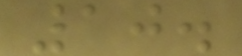10.
